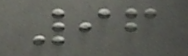96
